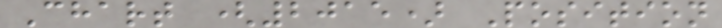Chart (2015) Position
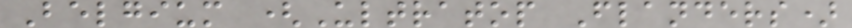Belgium (Ultratop Flanders)
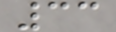33
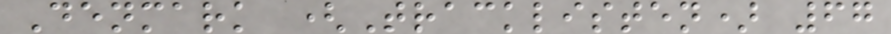Denmark (Tracklisten) 67
